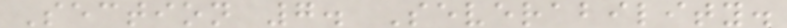Section 7. Severability.
